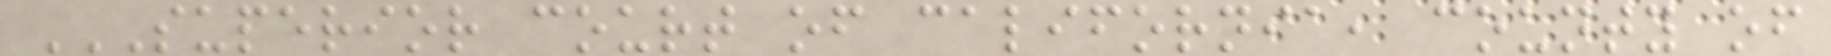SUPERIOR COURT OF CALIFORNIA, COUNTY OF
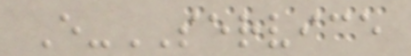E-SERVICE
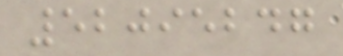52095247
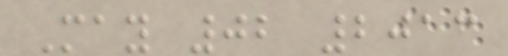May 02 2013
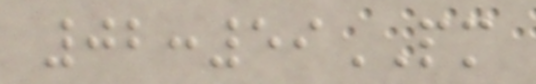02:59PM
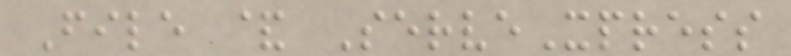File & ServeXpress
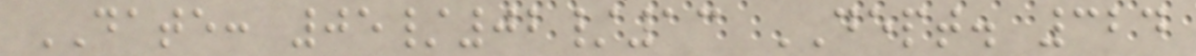DATE: 05/02/13 DEPT. 324
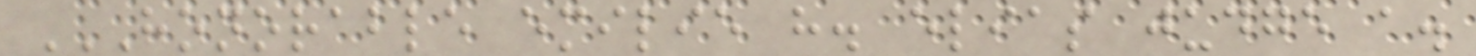HONORABLE EMILIE H. ELIAS JUDGE A.
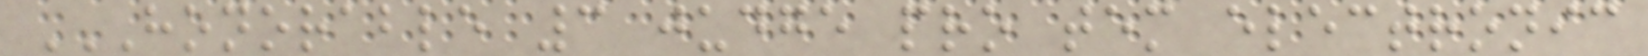HONORABLE 3 JUDGE PRO TEM ELECTRONIC
